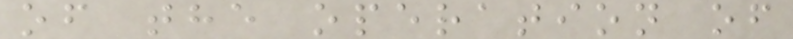of the operation of
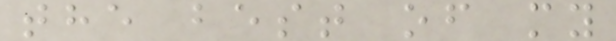the best of my
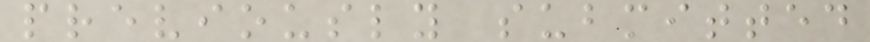previously submitted
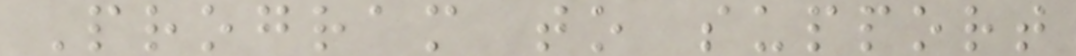Program to support
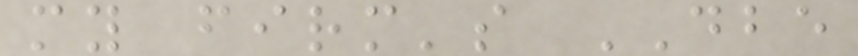my firm's DBE
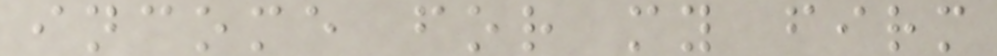income for my firm
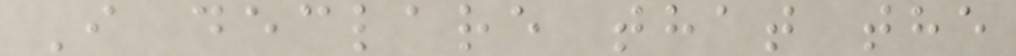I declare that the
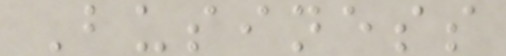Business
